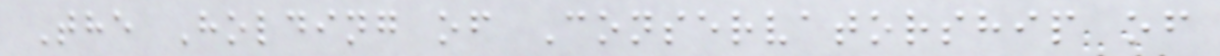The Holding of Conservatorship of
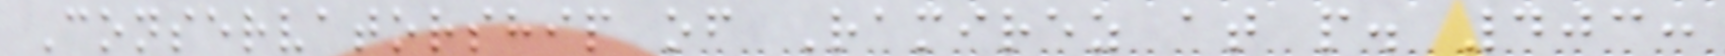Conservatorship of Ramirez at p. 403:
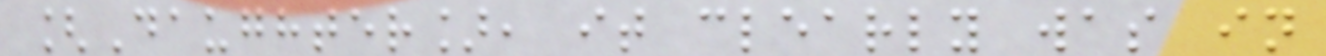[Daughter], it clearly was in
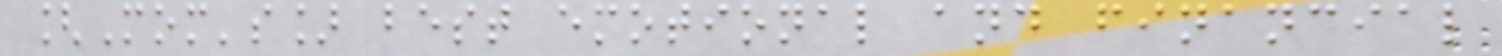[Mom's] best emotional and financial
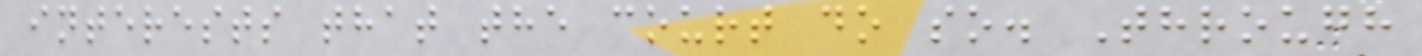interests that the court do so. Through
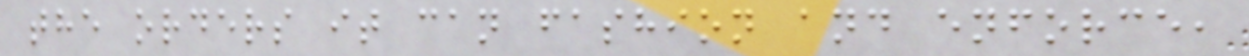the orders it can fashion and enforce,
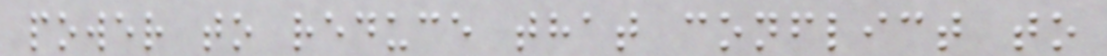power to reduce that conflict to
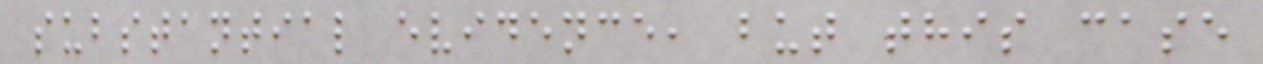substantial evidence, but this case
